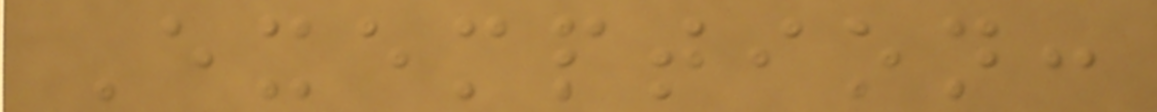Exemption:
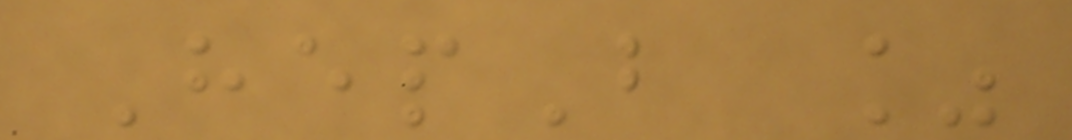HepB %
